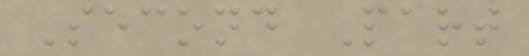Second Part
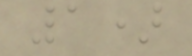1)
